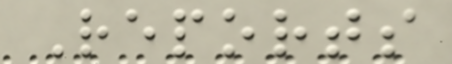Reports
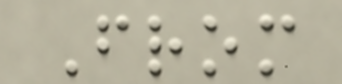From
